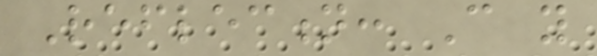Reflection: Can you
